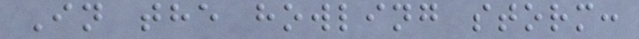In the howling storm:
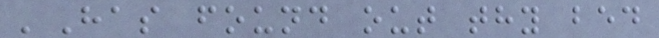'Has found out thy bed
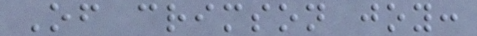Of crimson joy:
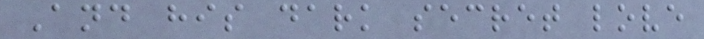And his dark secret love
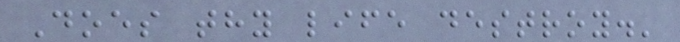Does thy life destroy.'
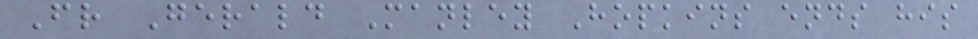Fr Gerald Manley Hopkins ends his
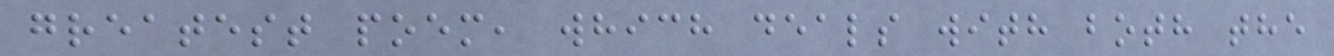greatest poem, which deals with both the
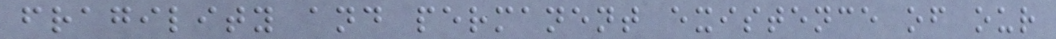fragility and permanent existence of our
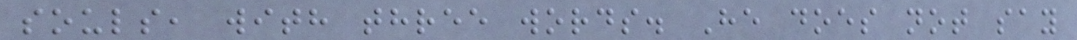souls, with three words. He does not say
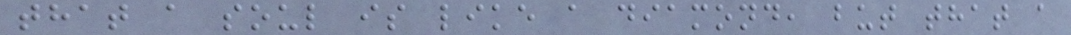that a soul is like a diamond, but that a
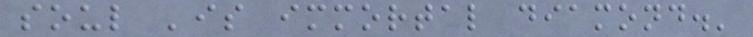soul 'is immortal diamond.'
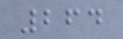264
